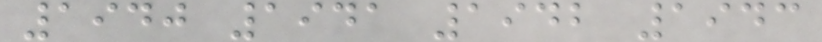1940 1941 1942 1943
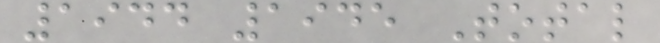1944 1945 Total
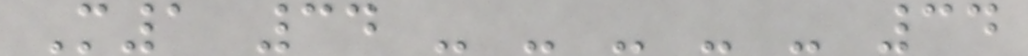M1 34 - - - - - 34
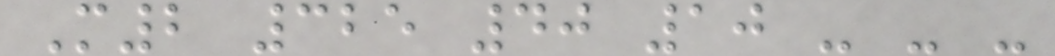M2 325 40 10 - - -
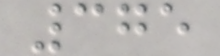375
